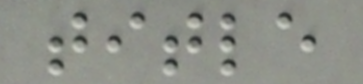title
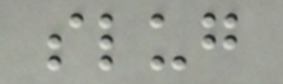slug
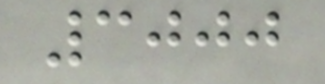3000
